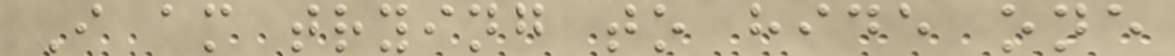I am trying to hide one
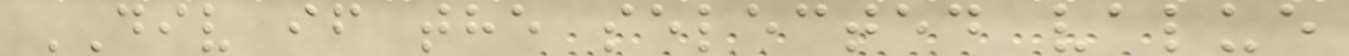DIV if the selected value
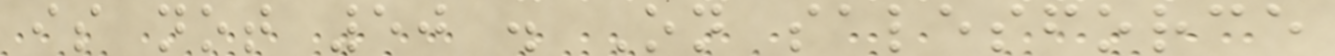is not 50 . On salesforce
